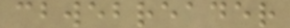cbwebreader
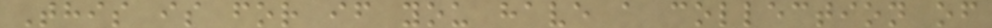This is for if you have a collection of
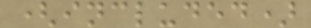(included)
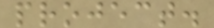project.
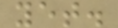yet.
